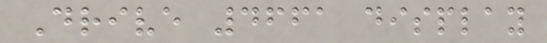Drive 4661 display
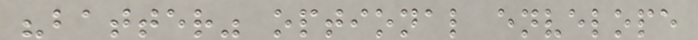"batter" optional envelope
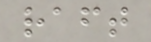raft
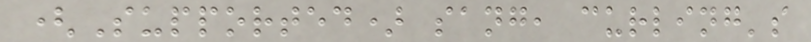(Supported) sang, curling's
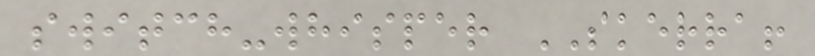switch-whisper SKERRA!
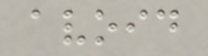avoid
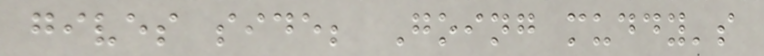gives side; Going muddy's
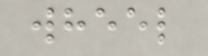wheel
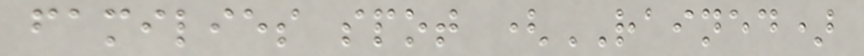families spot (RAINED)
